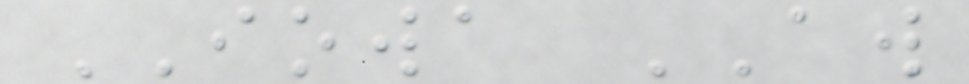IOWA AW
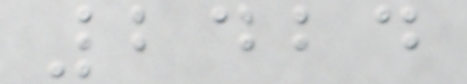2424
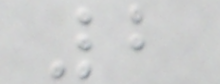2
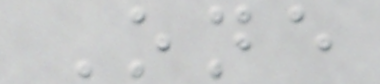One
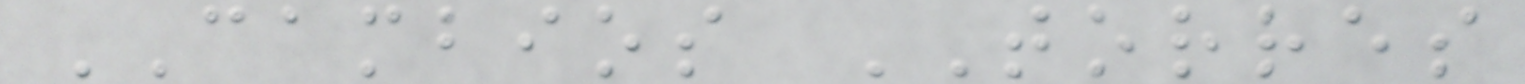CAMBIOS TORRES
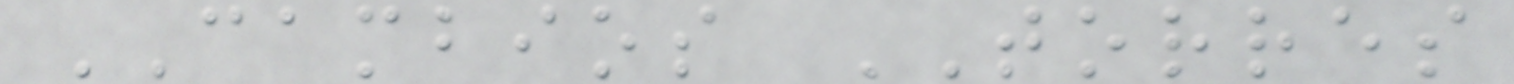CAMBIOS TORRES
